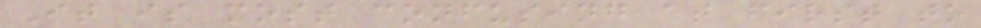It is most confusing at first to
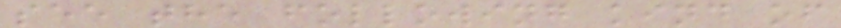see the following kind of
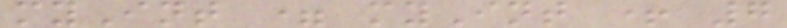myInt = myInt + 7
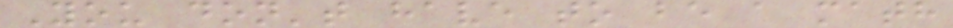You don't have to be a math
